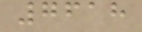7618
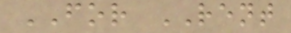FOR RENT
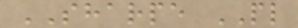SHARPE PL
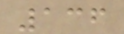136
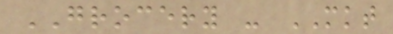GROCERY - MKT
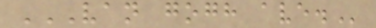VAN GOGH AVE.
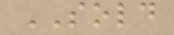SOLD
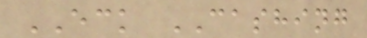ECK CASHING
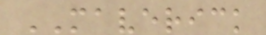MAVERICK
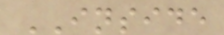INSIDE
